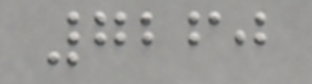7260
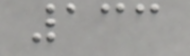133
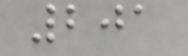201
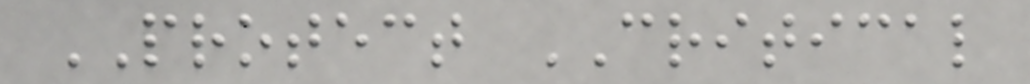PROTECT CRITICAL
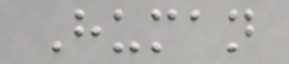Human
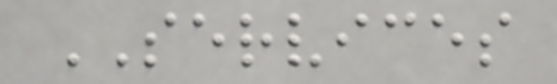SERVICES
